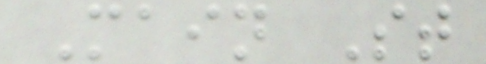Main St
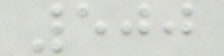500
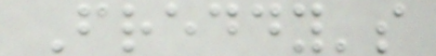Freddy's
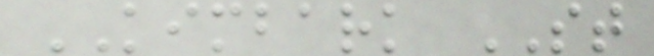KIMBARK ST
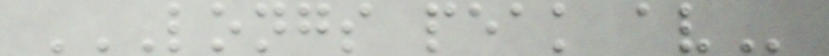LONGS PEAK AV
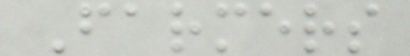Farmers
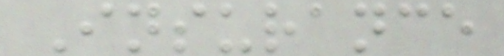Insurance
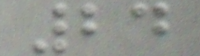24
